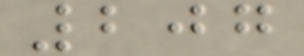207
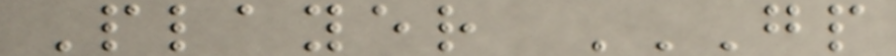Player GP
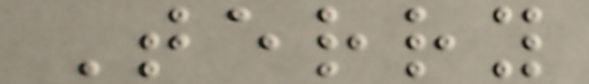Terry
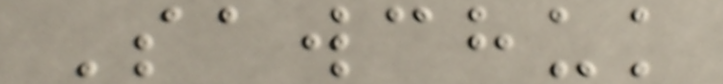Sawchuk
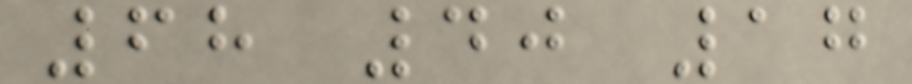68 40 17
